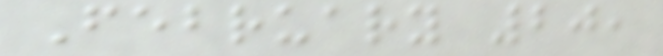February 20,
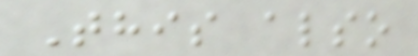This also
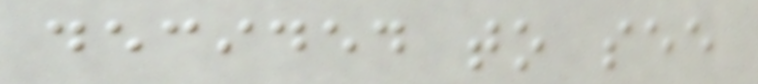decided to see
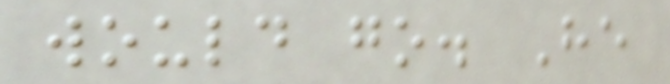would go. He
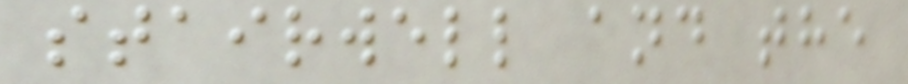stairwell and the
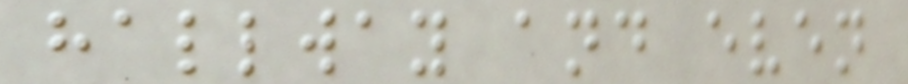hallway and even
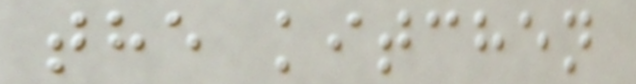the kitchen
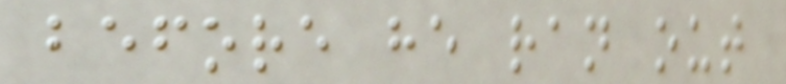before he ran out
